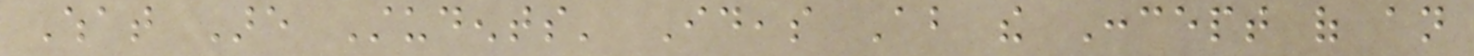What Are Students' Ideas About the Concept of an
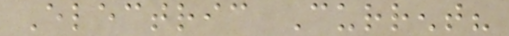Electric Current?
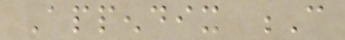Appendix C
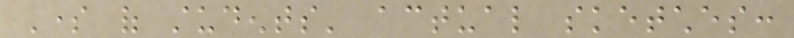Some of students' actual sketches:
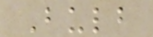Bulb
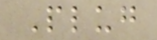Plug
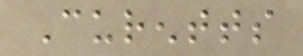Curentts
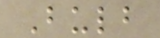Bulb
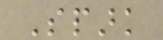Spark
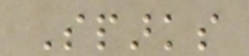Sparks
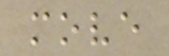move
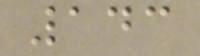143
